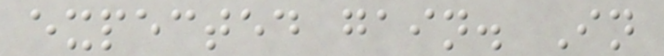expected gain. In
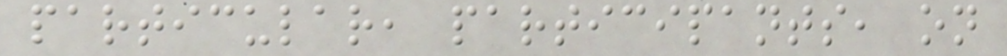particular, participants, on
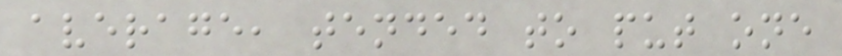average, tended to put one
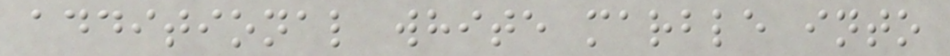additional white marble into
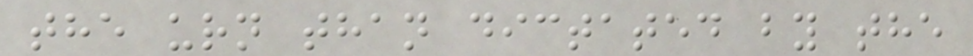the urn than dictated by the
